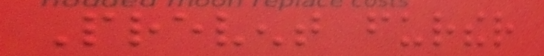Prevent further
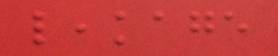leakage
